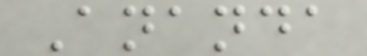Ananda
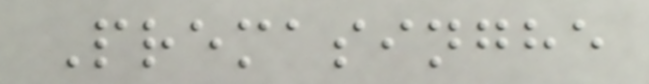Premasinghe
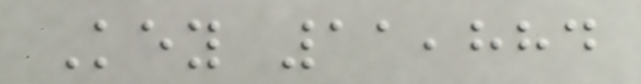Key 11,884
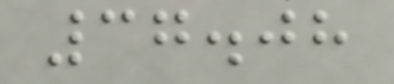37.08
